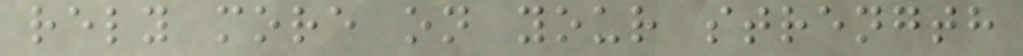rely more on your strength
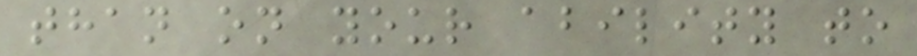than on your ability to
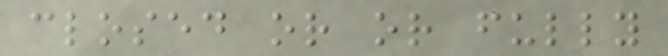closed or or fully
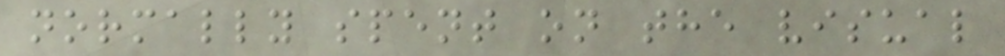normally spent on the visual
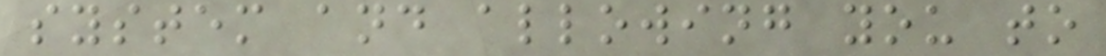system and allowing you to
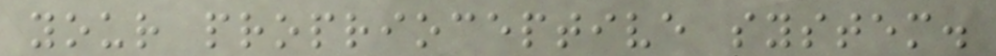your proprioceptive system.
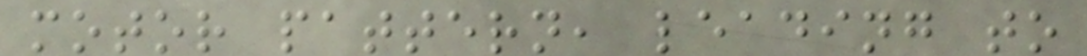motor pattern, leading to
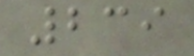239
